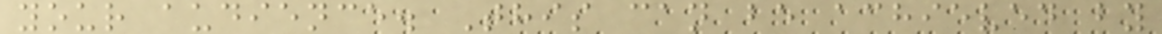your audience. This can be achieved by
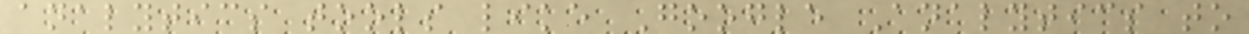analytics tools like Google Analytics to
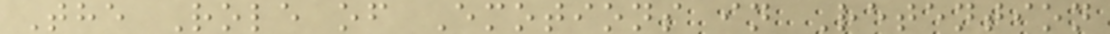The Role of Emotions in Retention
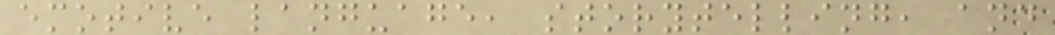emotive language, storytelling, and
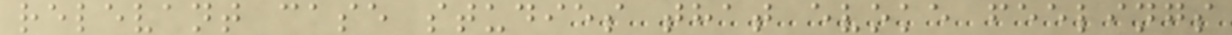relevant case studies that evoke feelings
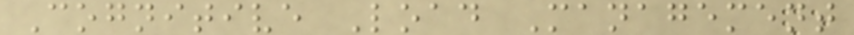Cognitive Load Management
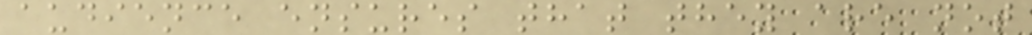audience ensures that they are not
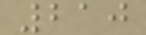210
